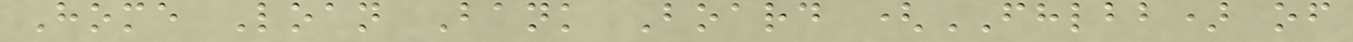Home Loan Bank Board (FHLBB) of
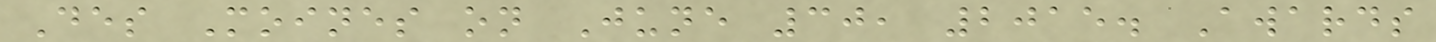Des Moines on June 30, 2015. Awards
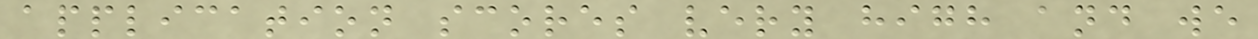application scores very high and we
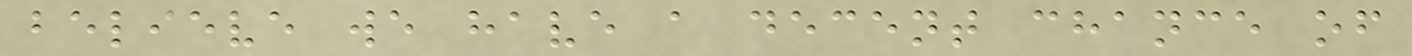believe we have a decent chance of
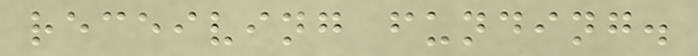receiving funding.
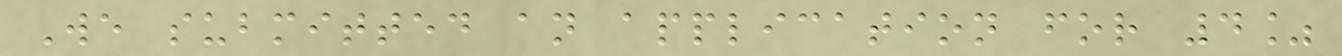We submitted an application for 4%
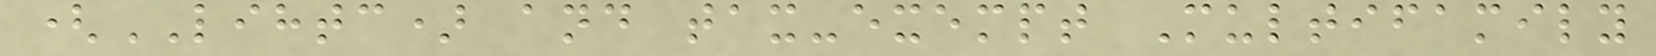(LIHTC) and tax-exempt Multifamily
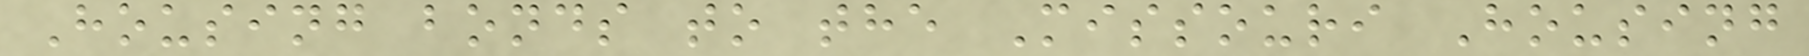Housing bonds to the Missouri Housing
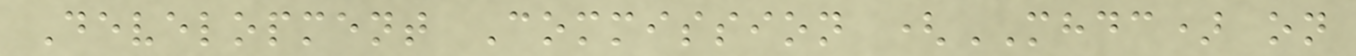Development Commission (MHDC) on
